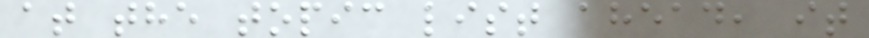at the topic list ahead, it
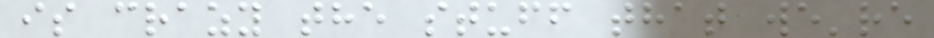is crazy the stuff that we're
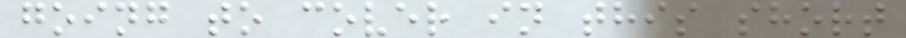going to cover in this short
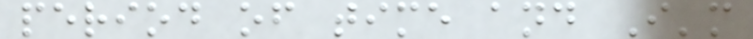period of time and I'm
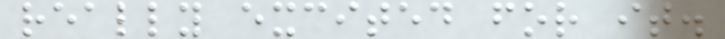really excited for it.
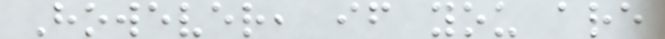However, if you are
